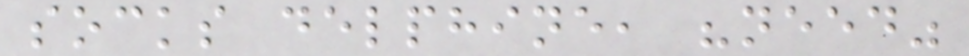socks delphine, "need"
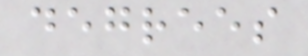degrees
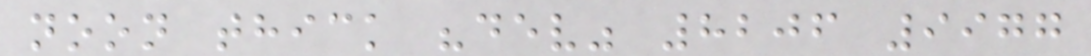noon thick "dev" 8206 9977
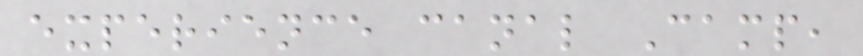experience canal Camp,
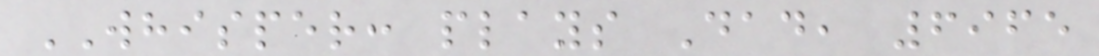WHISPER: plays Dad, 6965
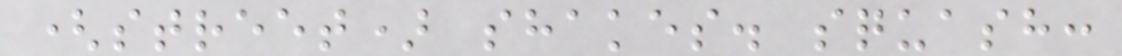(street) shakes. squash:
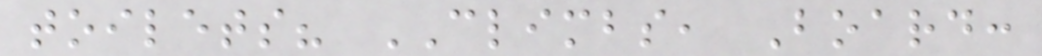toilets? CLIMBS, Board:
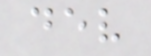dev
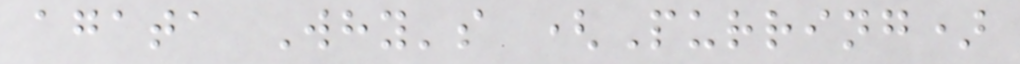agata Why's (Purring)
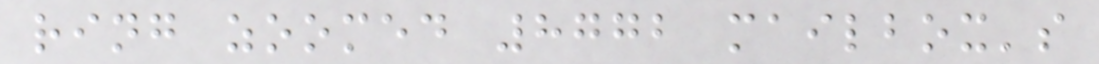ring zoomed 8772 mailbox's
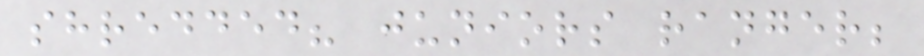shredded? juniors ranger;
